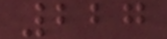227
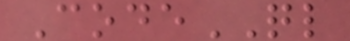CodeQL
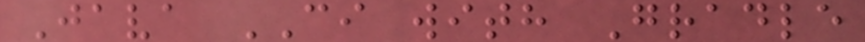Java CI with Gradle
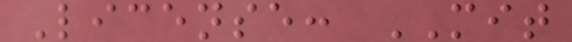License: MIT
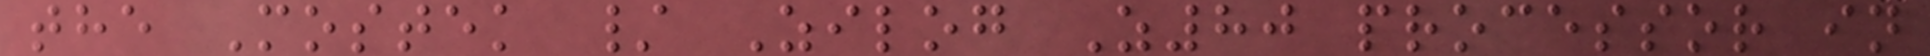the Mostek / Zilog Z80 processor in
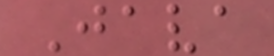Java
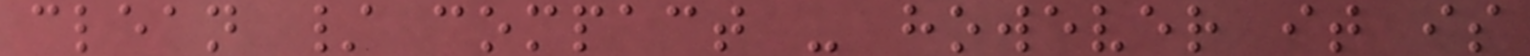clean / compact - however it is
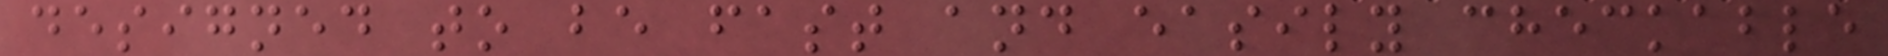designed to be fast and easily checkable
